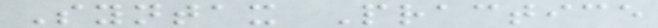Syntax Practice
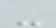-
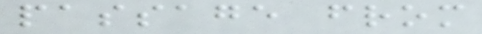passage from
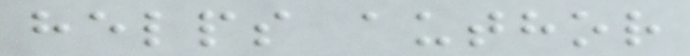helps author
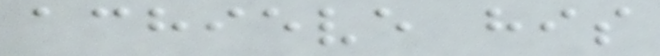achieve his
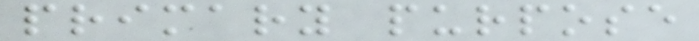primary purpose
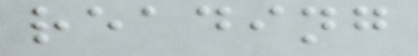reading
